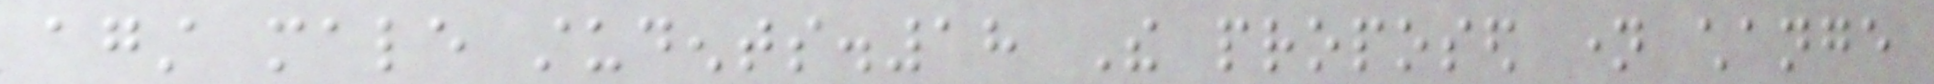against male students.18 The proposed name change
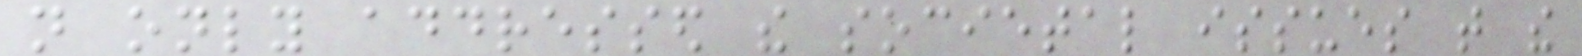not only addressed the societal issues that the
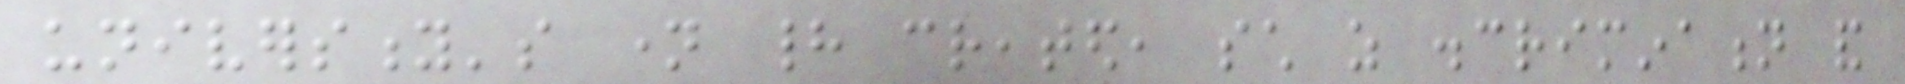university's name had created, such as discrimination and
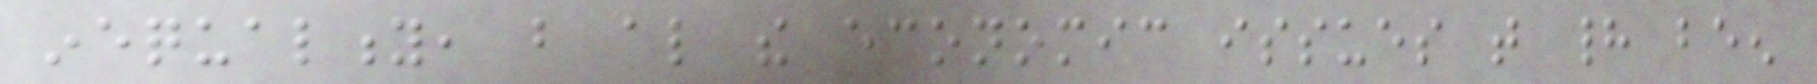inequality, but also the economic issues that had been
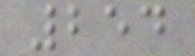254
